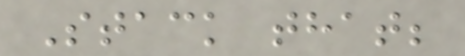Stack that;
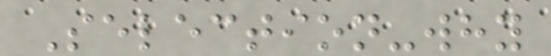Selection-why
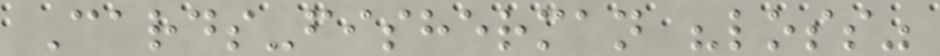Cards-fisherman "loss"
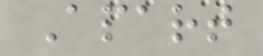Apart
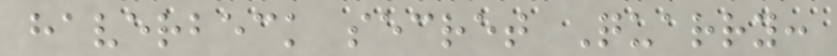haverbeck secret Quarry:
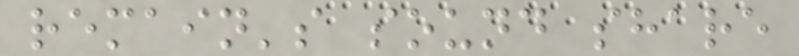remain's sound share
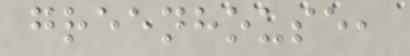greenhouse,
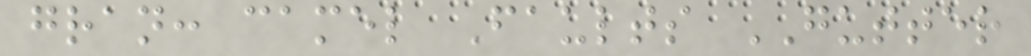gran: camel Faults GUTTER
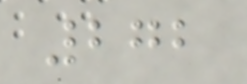272
